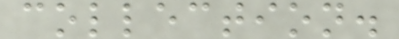collection.
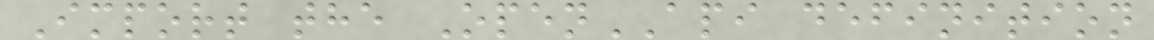Import the OpenAPI definition
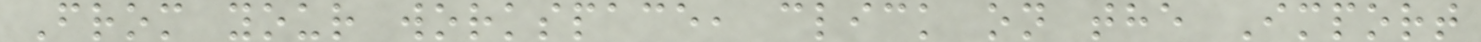From your workspace, click on the Import
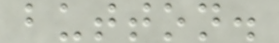button.
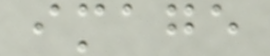image
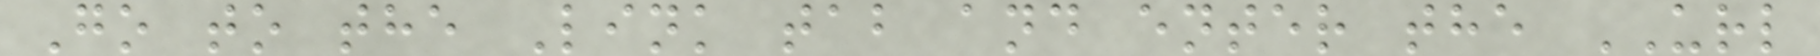Go to the Link tab and enter the URL
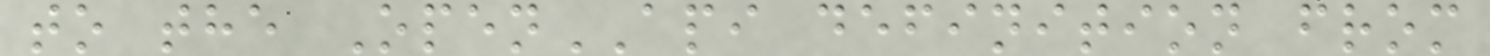to the OpenAPI definition from
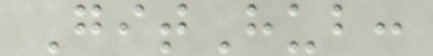GitHub:
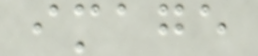image
